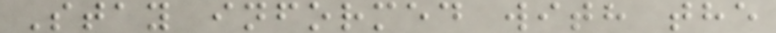Stay informed with the
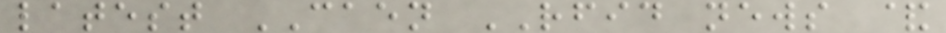latest CAEN RFID news &
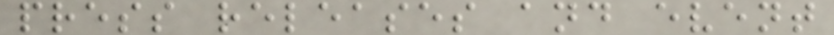press releases and event
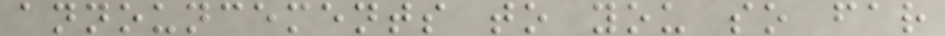announcements to you so far
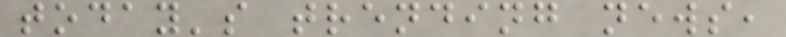today's trending news,
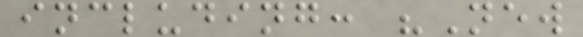including: "New
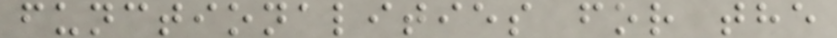functionalities for the
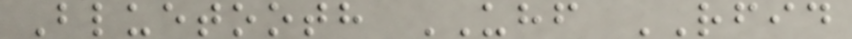Bluetooth UHF RFID
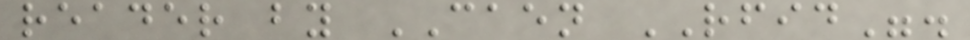reader by CAEN RFID".
